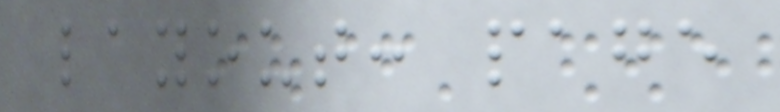layout: page
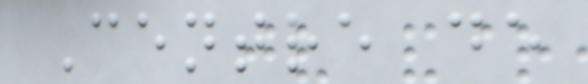Centre de
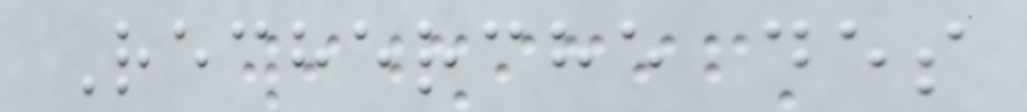Recherche des
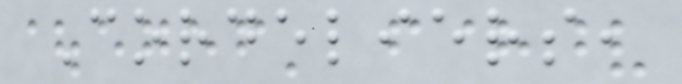Cordeliers,
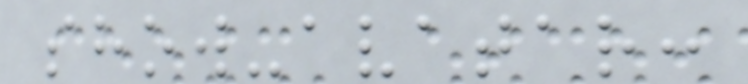show-avatar:
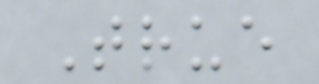True
